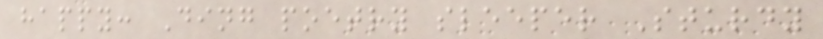happy: Ding poetry sleeper Sturdy
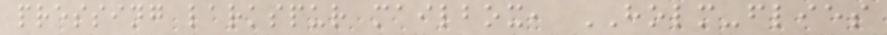pressing larkspur mailbox, HOLM-flies
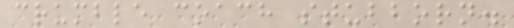crumble coach stubborn.
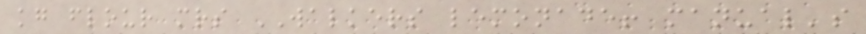kg flour mrs WALKERS lemonade! manual's
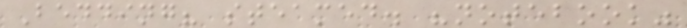Bedding? steamed. "notebook"
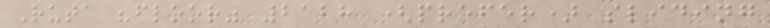Ruta "floor" 2128 (prefer) sliding
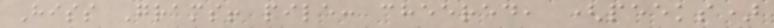Hiss Grams! pile: cheered, (peeks)
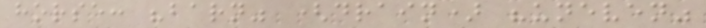horse: "barn" (drain) "uneven"
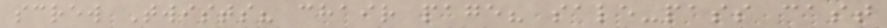screw Twists? chair page? sale-pass cast
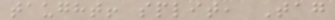taught! split, Tag
